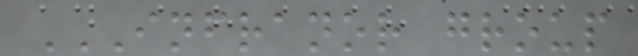INFRANOR GROUP
